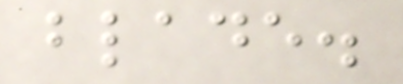blade.
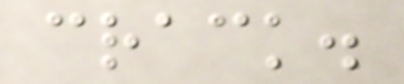crack.
